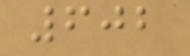602
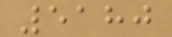5180
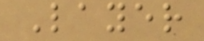Layer
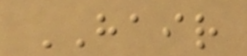HAIR
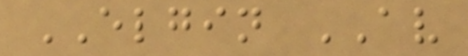ELGIN AV
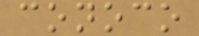conoco
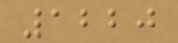1220
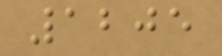1205
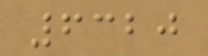6320
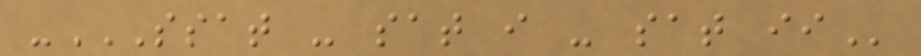-SSAT - SAT I - SAT II
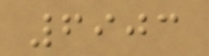6903
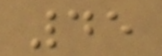45
